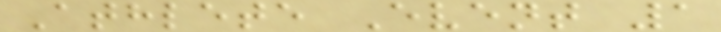Athlete Event 1
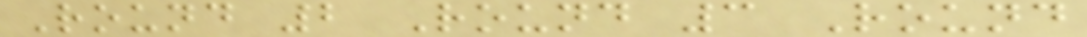Round 2 Round 3 Round
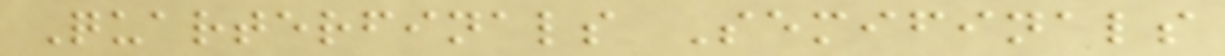Quarterfinals Semifinals
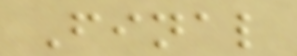Final
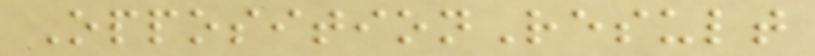OppositionResult
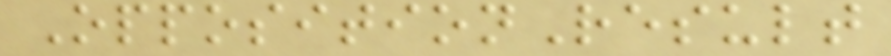OppositionResult
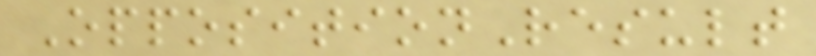OppositionResult
